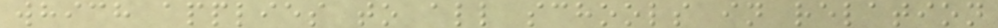which applies to all schools in relation
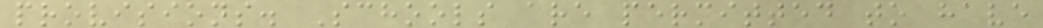provisions. Schools are permitted to have
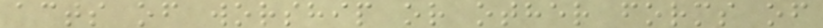acts of worship or other forms of
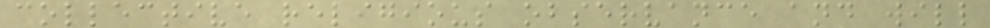collective religious observance and will
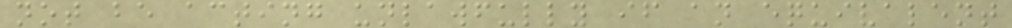not be acting unlawfully if an equivalent
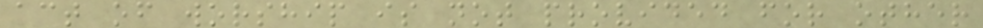act of worship is not provided for other
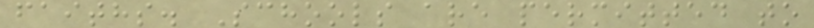faiths. Schools are permitted to
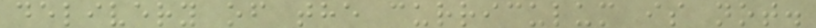delivery of the curriculum is not.
